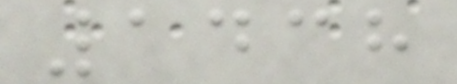1438
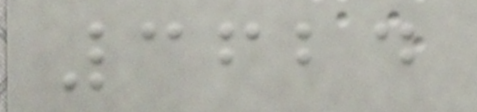3624
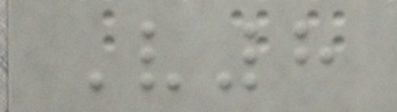V8
